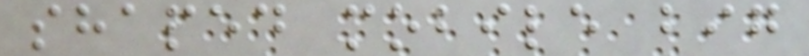shaped mobile big
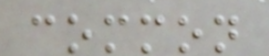common
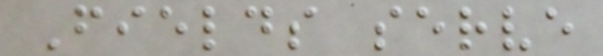Fields serve
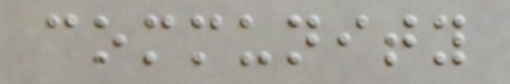community
